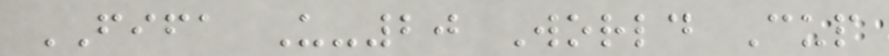FIFA U-20 World Cup
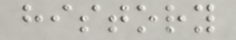history
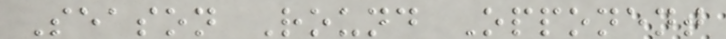Season Round Opponent
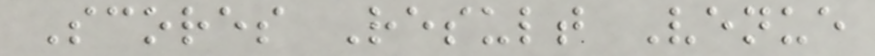Scores Result Venue
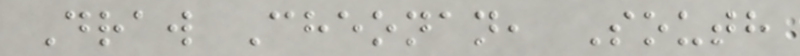Draw Cheonan, South
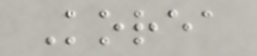Korea
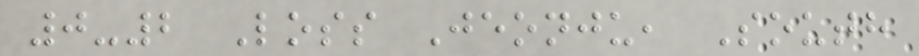0-2 Loss Jeonju, South
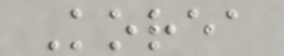Korea
